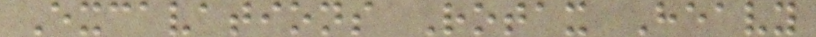Excavations Rotax Heavy
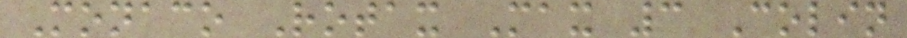Monaco Rotax Max 3 Colin
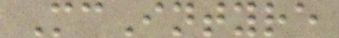McIntyre
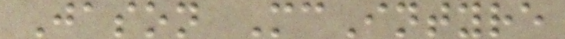Jason McIntyre
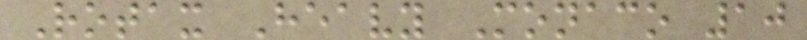Rotax Heavy Monaco 10
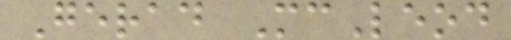Gerad McLeod
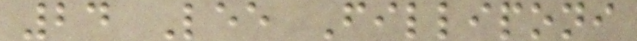24 Lee Filliponi
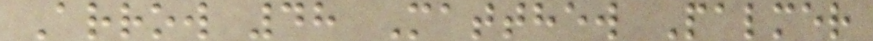Arrow 48 Matthew Palmer
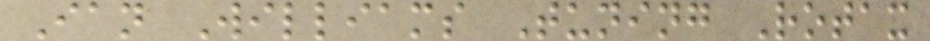Ian Williams Tuning Rotax
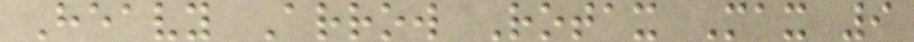Heavy Arrow Rotax Max 9
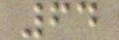64
